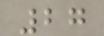27
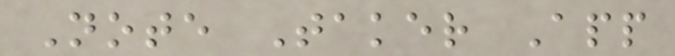Note Taker App
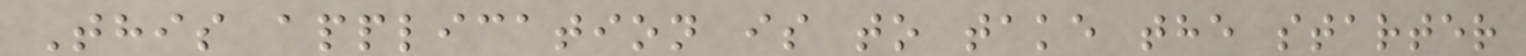This application is to take the starter
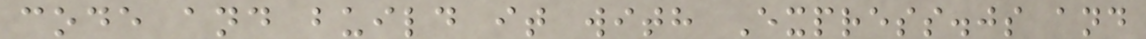code and build it with Express.js and
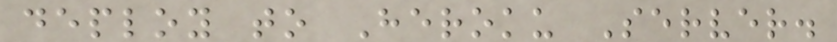deploy to Heroku Server.
